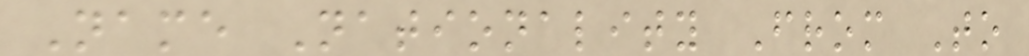Name Nationality From To
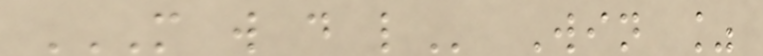M W D L Win %
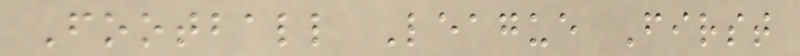Football League First
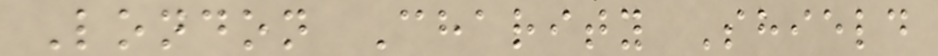London Charity Shield
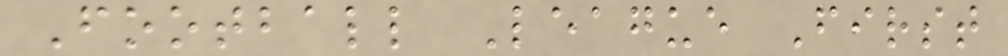Football League First
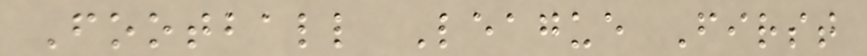Football League First
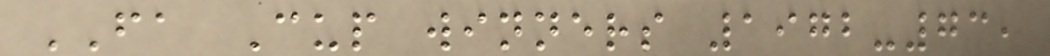FA Cup winners 1972-73,
